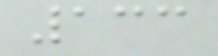133
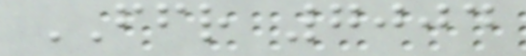FFR 7004
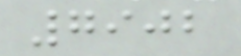7902
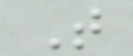T
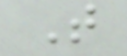T
